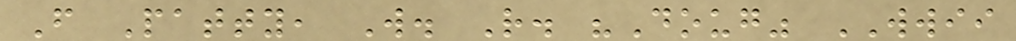F Patty, W. R. "Doug" WWII
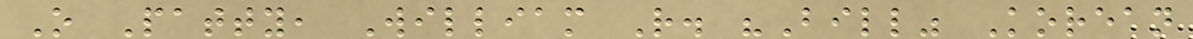O Patty, William R. "Bill" Korean
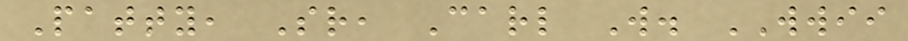Patty, Sr, Carl W. WWII
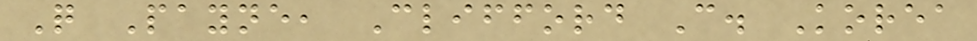Q Payne, Clifford C. Korea
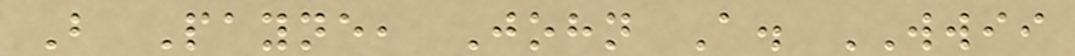B Payne, John A. WWII
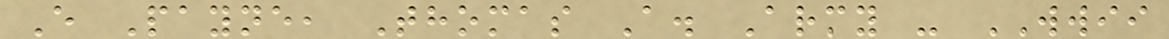E Payne, Thomas A. Army - WWII
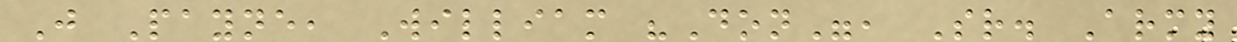J Payne, William "Don", Sr. Army
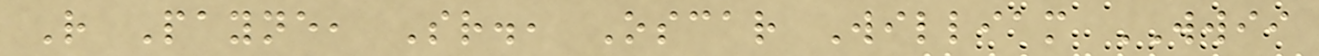R Payne, Sr., Oscar William WWII
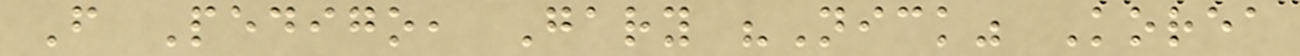F Pedigo, Gary "Nick" Korea
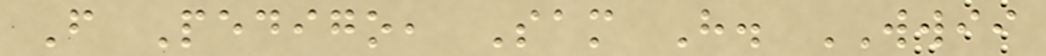F Pedigo, Sam H. WWII
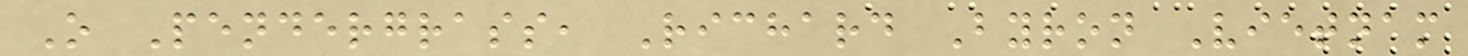O Pendergrass, Richard Byron Vietnam
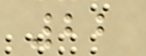22
